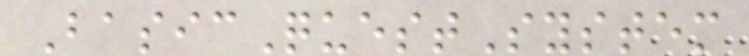BasicQuestSystem
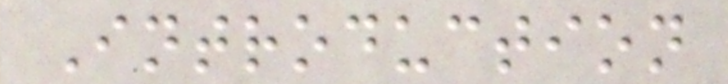Introduction
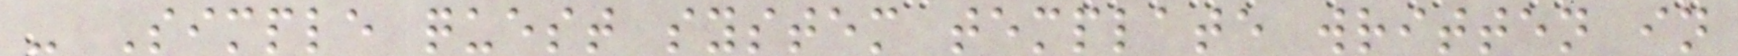- Simple quest system template written in
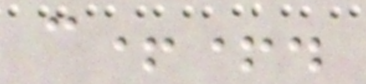c++.
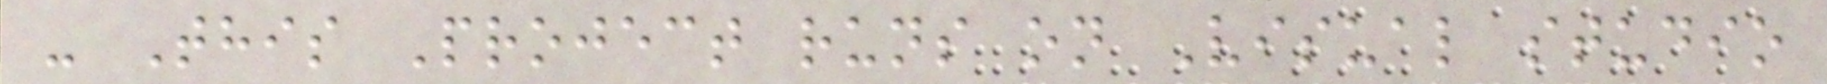- This Project runs on Visual studio
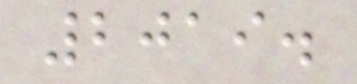2019.
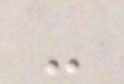-
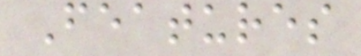Features
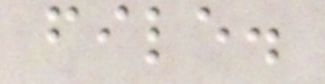file.
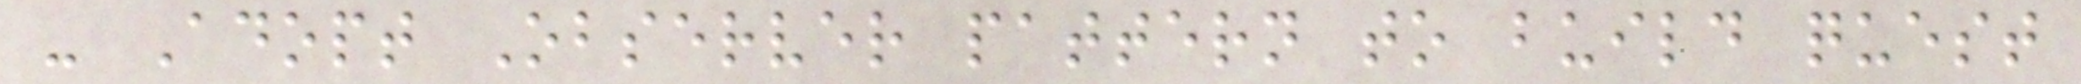- Adopt Observer pattern to build quest
